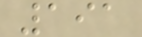191
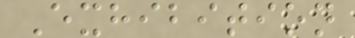Exhibition
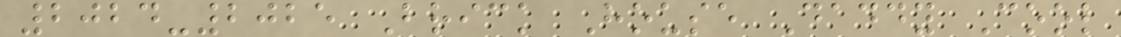2024-2025 Brick House Daddy Cool
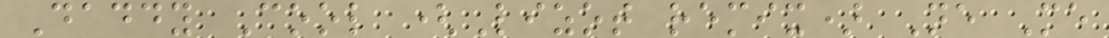Daddy Cool (Lizot remix) Ne Me
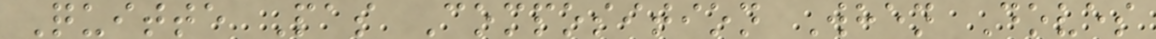Quitte Pas Composition When Doves
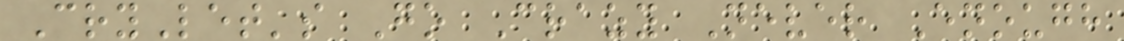CryLet's Go Crazy Never Enough
